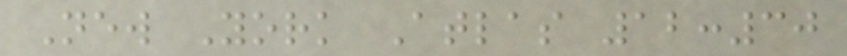New York Atlas 12:30
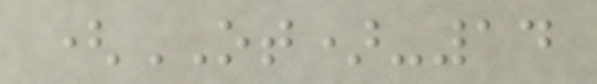(OT)-14
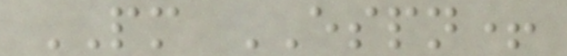PM ESPN+
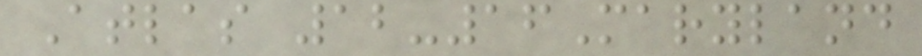Atlas 12-16Maryland
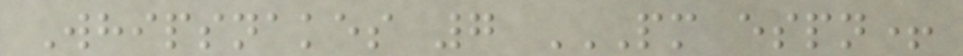Whipsnakes 7 PM ESPN+
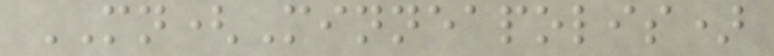MN(Minneapolis)
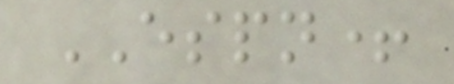ESPN+
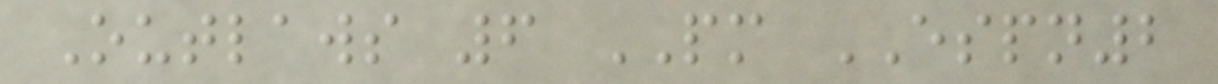Outlaws 6 PM ESPN2
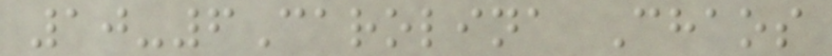10-6Carolina Chaos
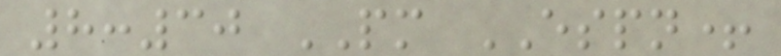8:30 PM ESPN+
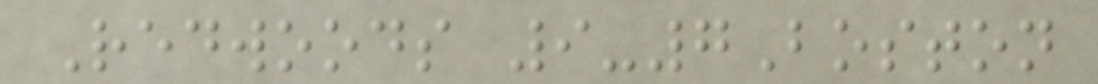Redwoods 9-7Boston
